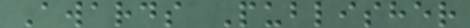Awards Publisher
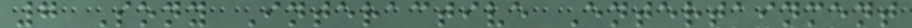7 Sony Interactive Entertainment
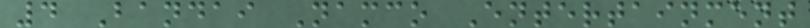4 Bandai Namco Entertainment
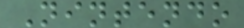Nintendo
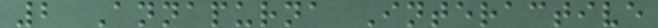2 Annapurna Interactive
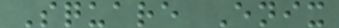Square Enix
